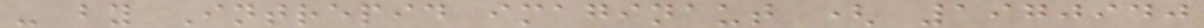- by Intrepid imaginaut ( 1970940
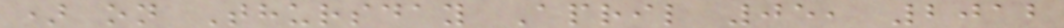) on Thursday April 05, 2012
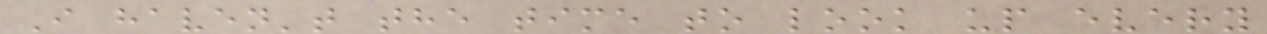I haven't the time to look up every
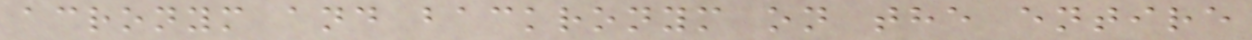acronym and backronym on the entire
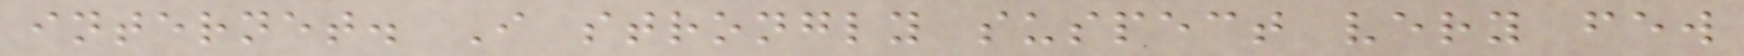internet. I strongly suspect very few
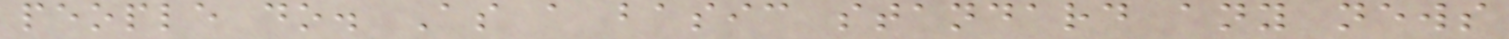people do. As a basic standard any news
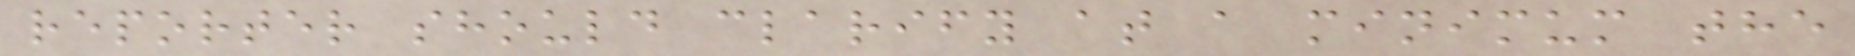reporter should clarify at a minimum the
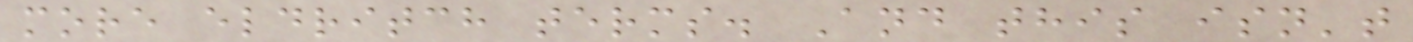more eldritch terms. And this isn't
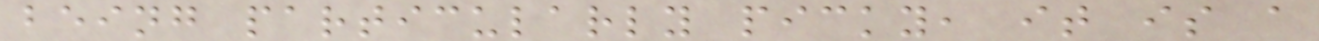being particularly picky, it is a
